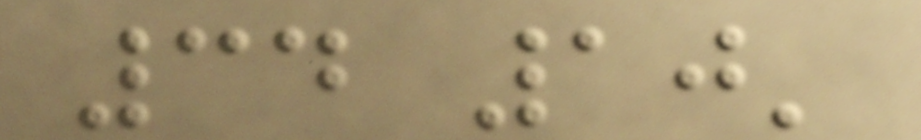34 10'
